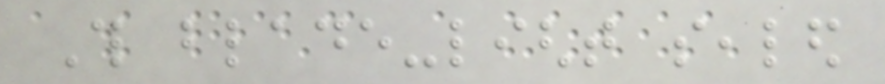This blade-light sealed
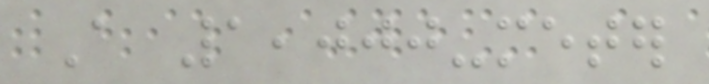A 1,000-meter
